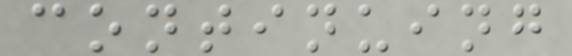continuing
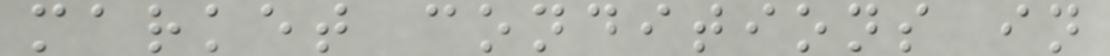market conditions in
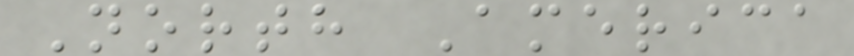North America
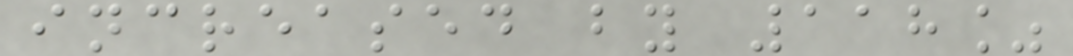increased by 118%
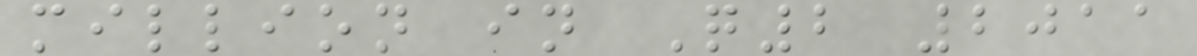million in Q2 2011
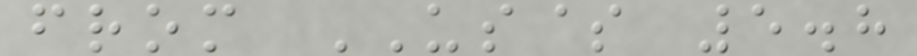from US$ 5.8
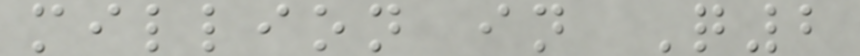million in Q2
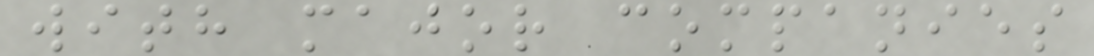with major companies
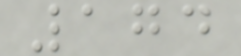174
